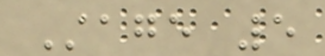Stage 5
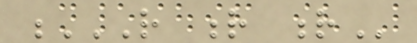R R R
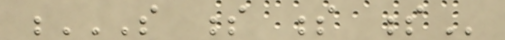S S S S
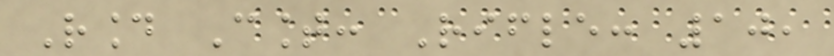Round Count: Rifle: 10,
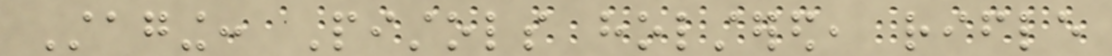Staging: Pistols holstered, rifle
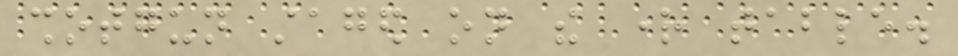shotgun staged on the right table.
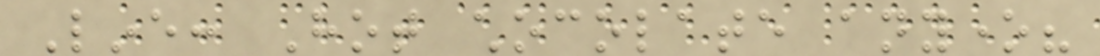Line: Hot chocolate anyone?
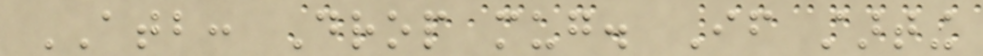ATB: Drop mug. If starting
